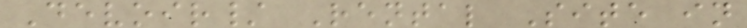Devoir/ Rental Site in
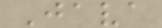Java
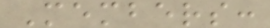Members:
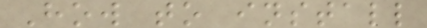How to install
